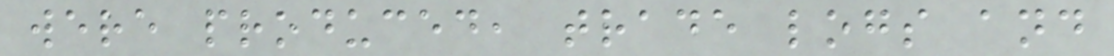were produced, trade logs and
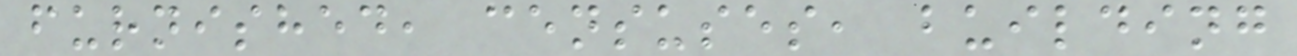furnished, censuses, building
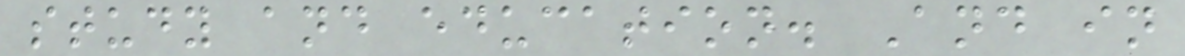study and education. And in
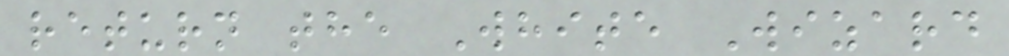return the White Wizard
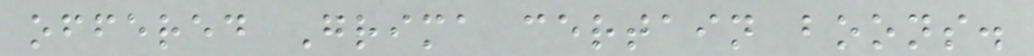offered Grima certain boons.
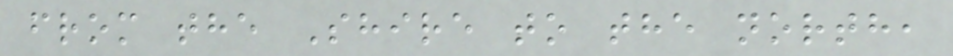from the Shire to the north,
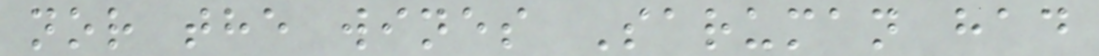nor the wines Saruman had
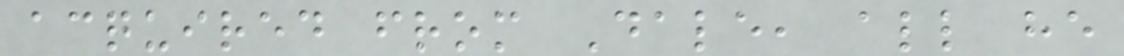acquired from Dale, all he
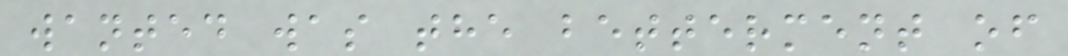wanted was the betterment of
